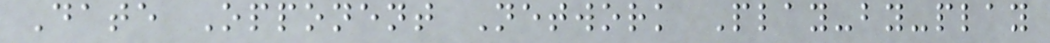Date Opponent Network Play-by-play
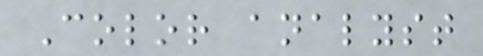Color analyst
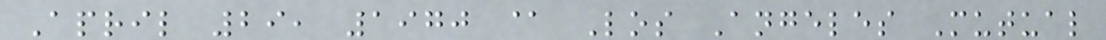April 29, 1970 @ Los Angeles Mutual
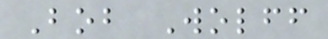Bob Wolff
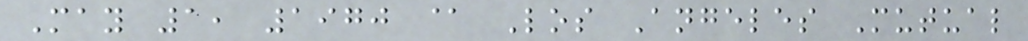May 1, 1970 @ Los Angeles Mutual
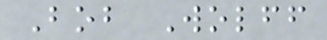Bob Wolff
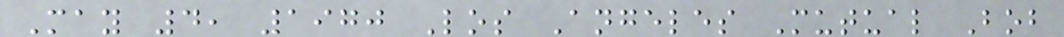May 4, 1970 Los Angeles Mutual Bob
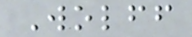Wolff
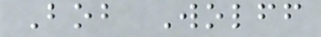Bob Wolff
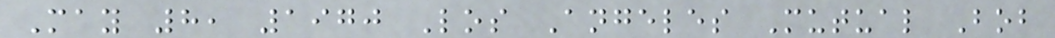May 8, 1970 Los Angeles Mutual Bob
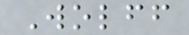Wolff
